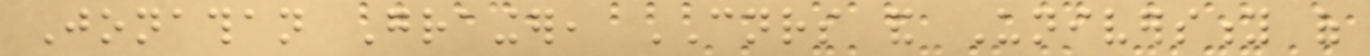Jonathan Grainger, CNRS and University of
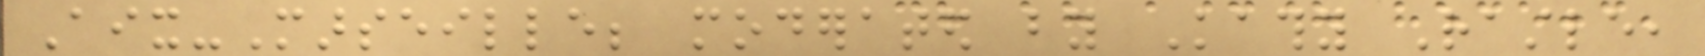Aix-Marseille; moderated by Kathy Rastle,
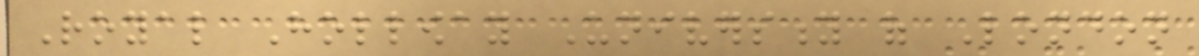Royal Holloway University of London
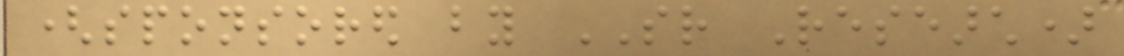(sponsored by SR Research)
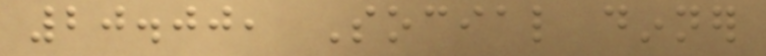20.00, Social dinner
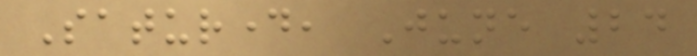Saturday, June 24
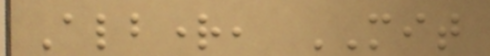Albright, MIT
